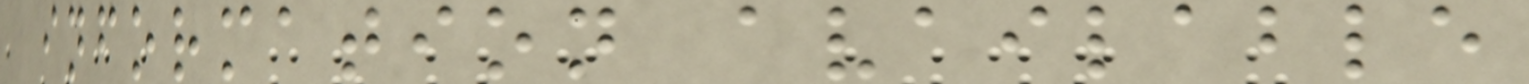information available
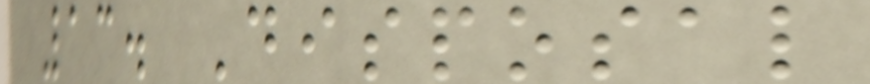13. Disposal
